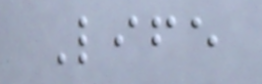Life
